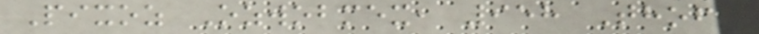Pixoz Ozwobmex, 958 Thofy
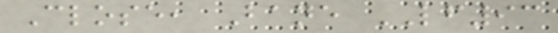Close, Bane LF93
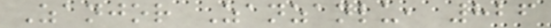Zanjor Zanzanlu, 826
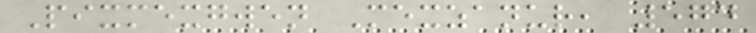Pixmexgwen Mexzanur, 574
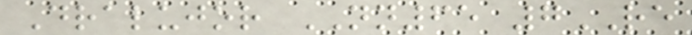Dralujor NN65 7RE
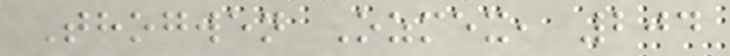Thogwen Ozmex, 204
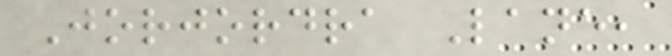Jorjordra Lane,
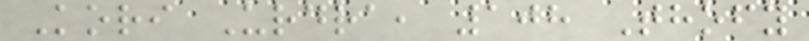Kori Urdra, 108 Thofy
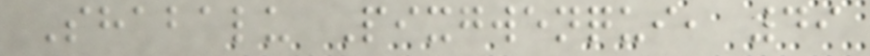Shabalu Pixgwenqui, 49
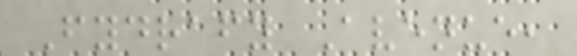Fydrafy Avenue,
